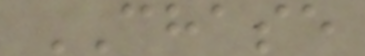CHASE
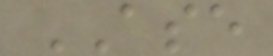ASE
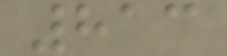813
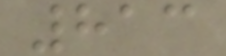813
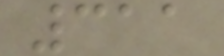311
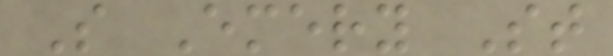S Emery St
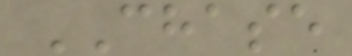CHASE
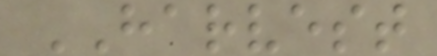HARVEST
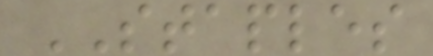STAPLES
